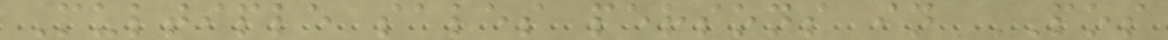Multiple sales persons in POS
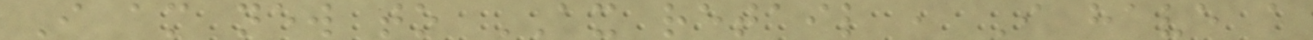I am new to AX retail , I have a
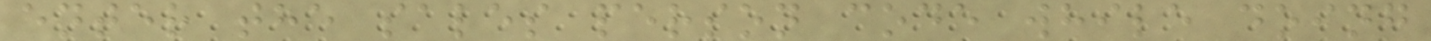enter the sales person code while doing
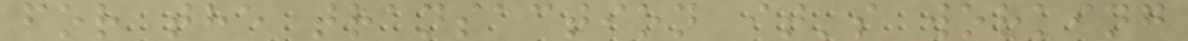for the transaction it's working
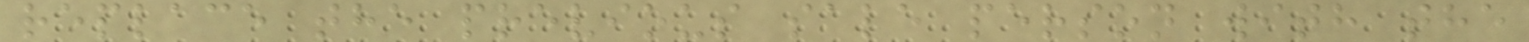replace the previous sale person with the
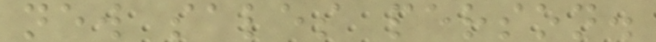new sales person.
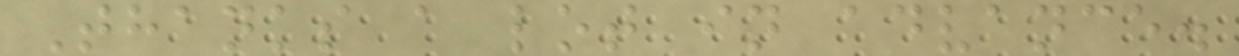Thanks a lot in advance.
